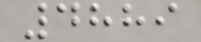4889
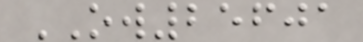OW25601
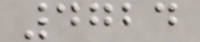4724
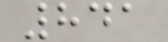841
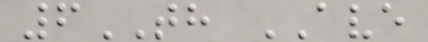6TH AVE
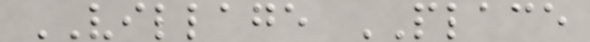VILLAGE PLACE
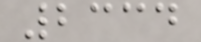2334
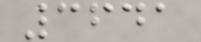3641
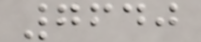7640
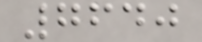7640
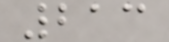213
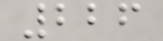226
